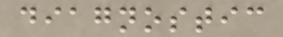diagnostic
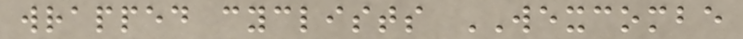wrapped cyclists WEXCOMBE
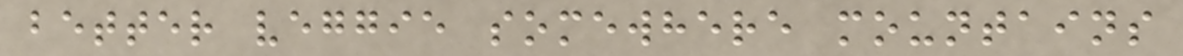better veggie somewhere mountains
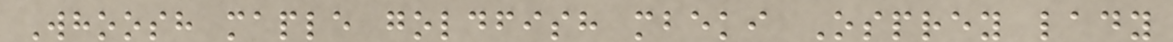Whoosh maple goldfish mbeki Osprey lady
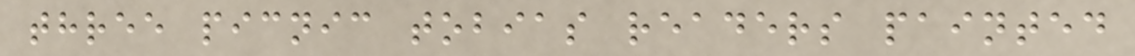three picnic tobias readers painted
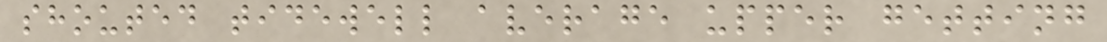shouted tidewell average upper getting
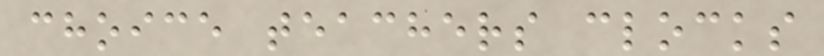choice teachers clocks
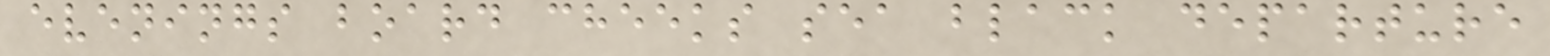evenings board cheeks sea black departure
